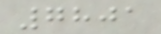7801
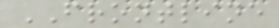FRONTLINE
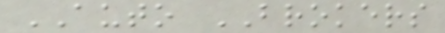AUTO BROKERS
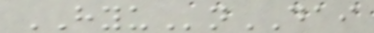HYUnDAI
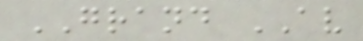GRAND AV
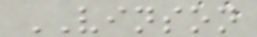VINSON
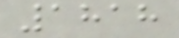1818
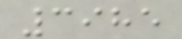3985
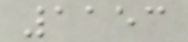1153
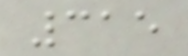315
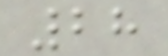28
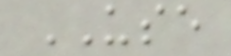USE
